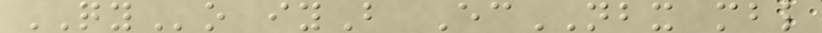QYo iyB EcNBX mbl
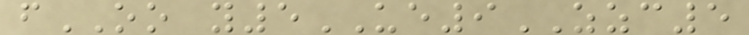fOO y5UE9ZZC5
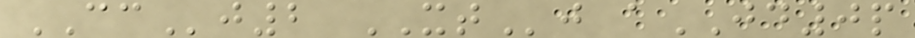CCj2 XTj aJD0p
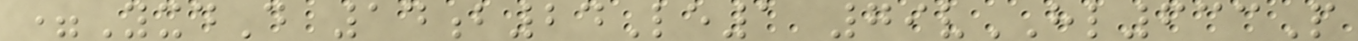=YxdD 14b24Le1 79vHL633P
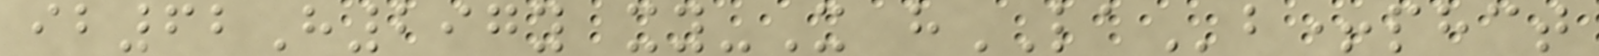ib62H297y xy-X hLAb+phct
